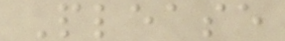Please
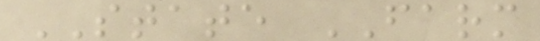STATE FARM
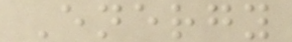Energy
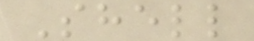Shell
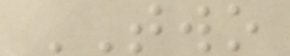TWO
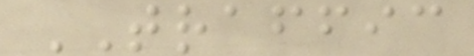TRAFFIC
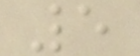5
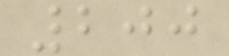200
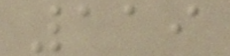119
